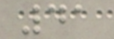41
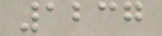1237
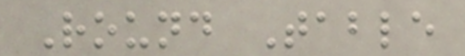Round Table
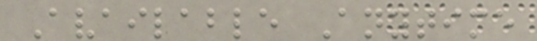Available Anytime
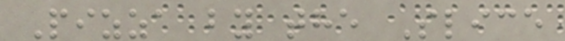Pizza by the Slice
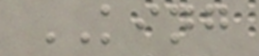KING
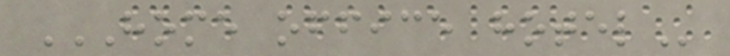HOME OFFICE HOTEL
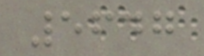5647
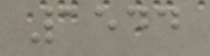1544
